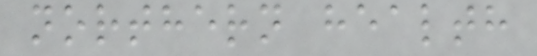northern health
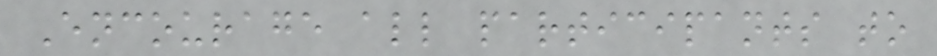Encourage all participants to
